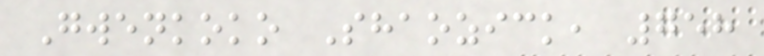Gwenkoko Shaozick, 758
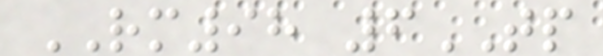RM98 6TP
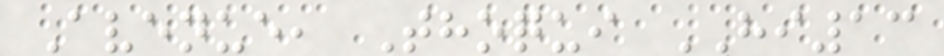Avenue, Thoqui HI13
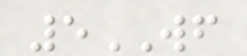5WF
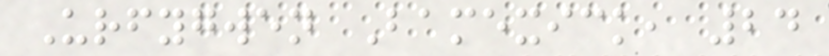Urfygwen Bamexick, 24
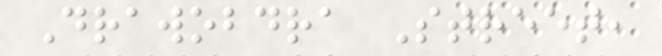Drawobdra Street,
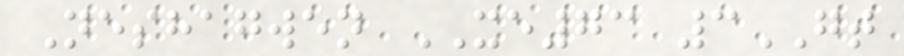Neshagwen XE73 3GT
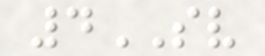4SV
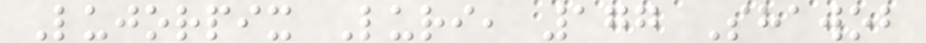Lujorpix Luri, 177 Shawob
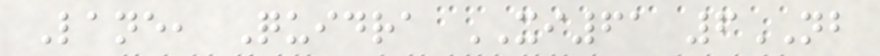Lane, Quidra XI61 6NB
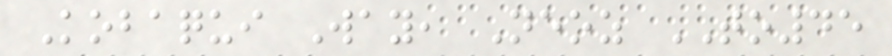Kobaqui Way, Neoz TO45
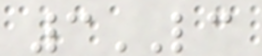3LC
